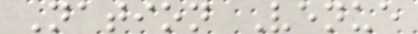Nation Venue
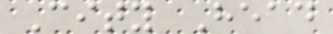City Head
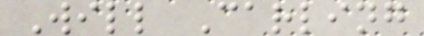Will Carling
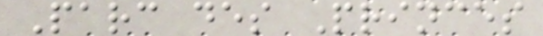Parc des Princes
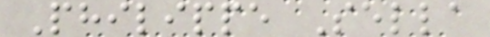Philippe Sella
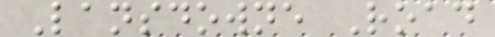Lansdowne Road
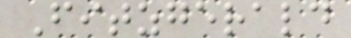Fitzgerald
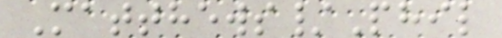Matthews/Phil
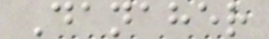Danaher
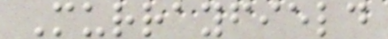Murrayfield
